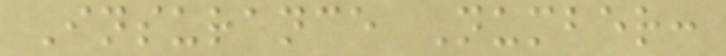Insurance Number:
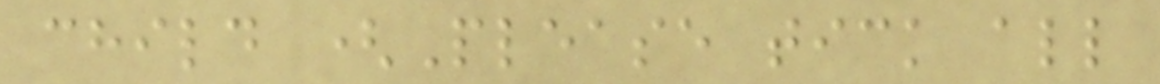child (Please tick all
